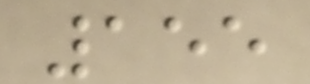155
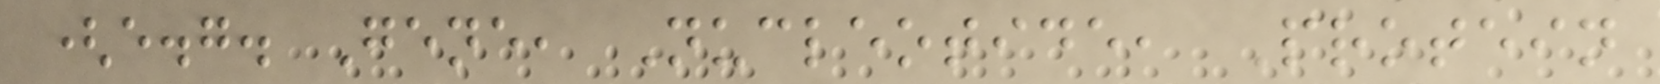(e.g. Gene, Nucleotide, Protein
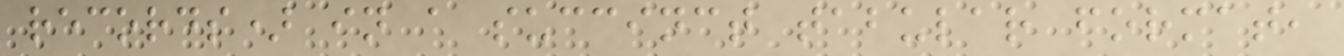records) in a succinct tabular format,
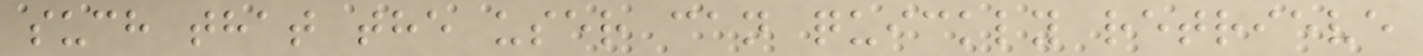such that the user can quickly retrieve
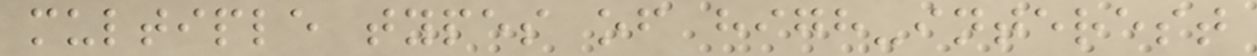multiple types of high-interest
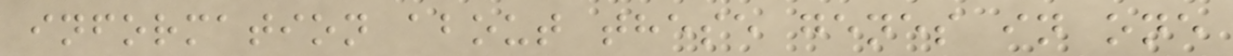information about these genes in one
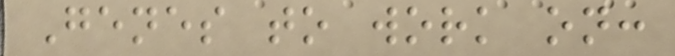Genes to work on:
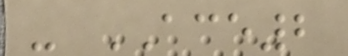- ACE2
